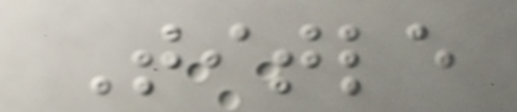Title
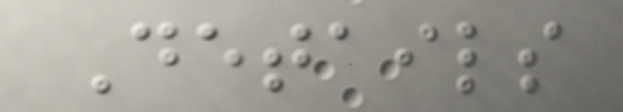Details
